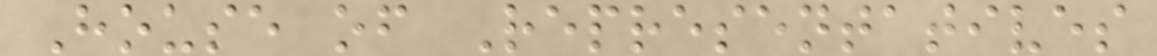House of Representatives
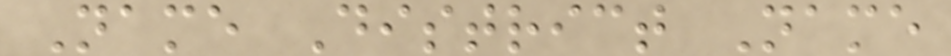Name District Name
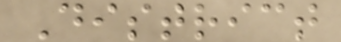District
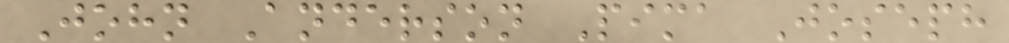John Anderson Pima Joseph
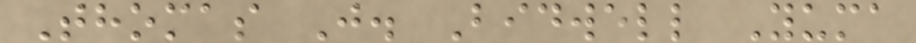Thomas J. Bidwell Yuma
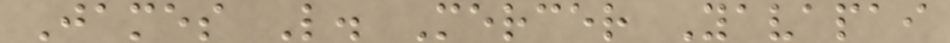James L. Mercer Yavapai
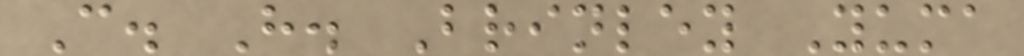C. H. Brinley Yuma
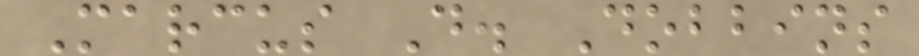Marcus D. Dobbins
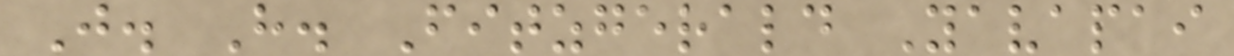J. H. Fitzgerald Yavapai
